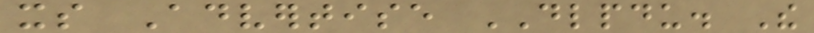its Advertise DLPDU. The
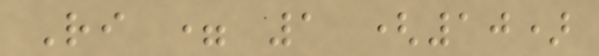Ri = 1 (10)
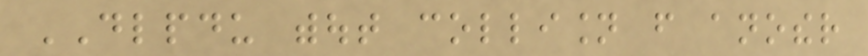DLPDU without collision from another
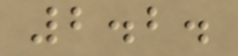2.2.
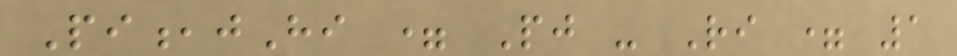Pi,jHi = Pj - Ri = 1
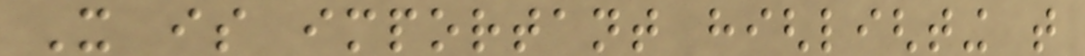It is important highlighting that
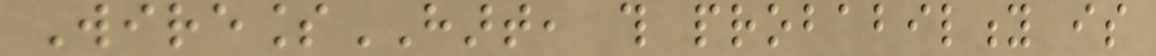WirelessHART, this probability is
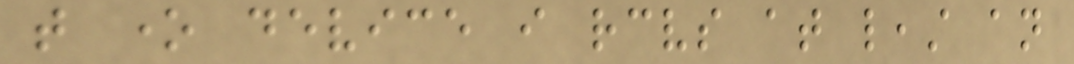that one device i receives at least an
